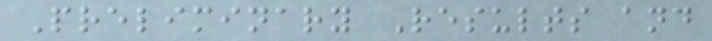Preliminary Results and
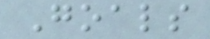Goals
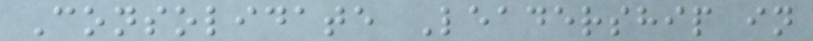Consolidate Leadership in
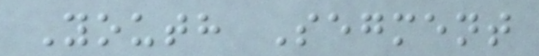Youth Segment
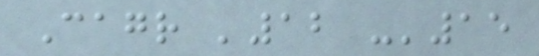Cagr '12 -'15
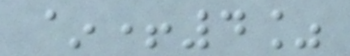~+4%
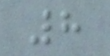8
